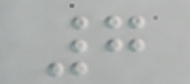7
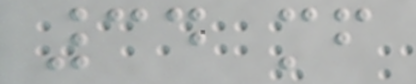34 mf
